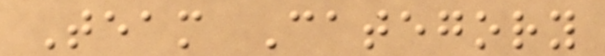Team Category
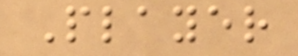Player
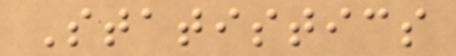Statistics
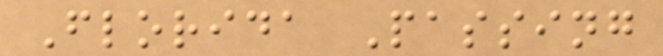Florida Passing
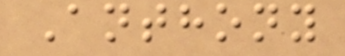Anthony
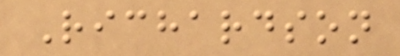Richardson
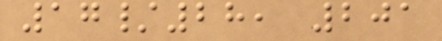17/28, 201
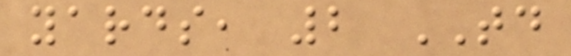yards, 2 TD
